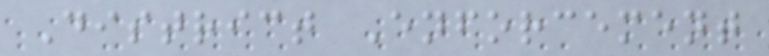District Enforcement
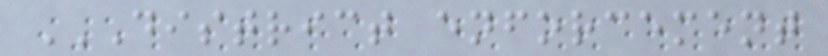DISTRICT ENFORCEMENT
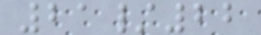21/22
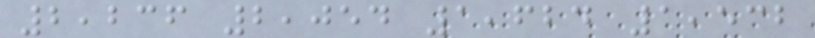2,236 2,054 1,624 1,532
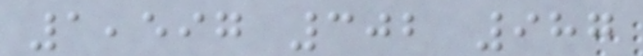1,597 302 987
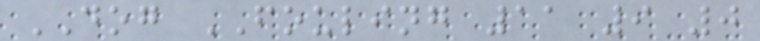DOG FOULING 11 9 0
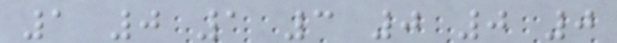1 0 1 3 0 0 0
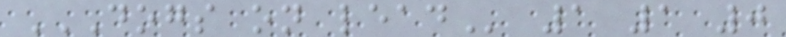DOGS ON LEAD 1 1 0
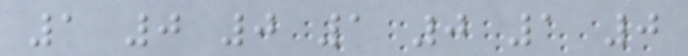1 0 0 1 0 1 0
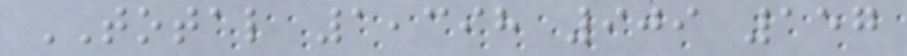TOTAL 1,398 909 157
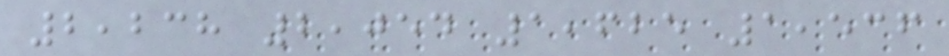2,238 2,054 1,625 1,536
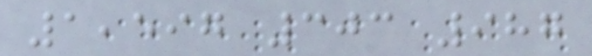1,597 303 987
